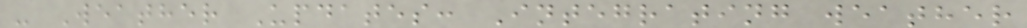- Weather Updates: Integrating weather
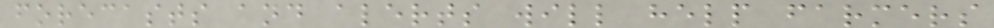forecasts and alerts will help farmers
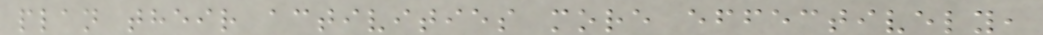plan their activities more effectively,
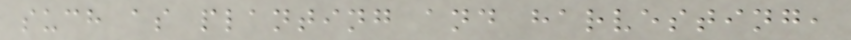such as planting and harvesting,
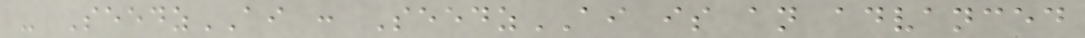- SeedzAI : SeedzAI is an advanced
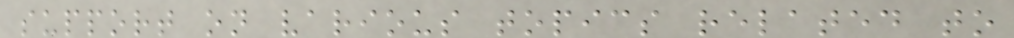support on various topics related to
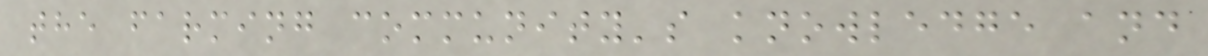the farming community's knowledge and
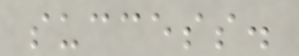success.
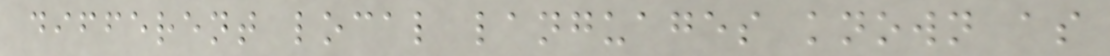different local languages known as
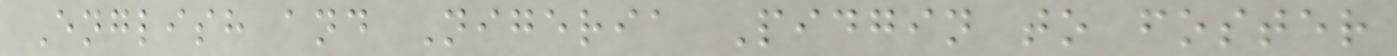English and Nigeria Pidgin to foster
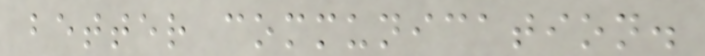better communication.
